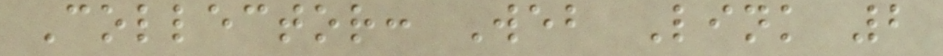Collector: Web Link 2
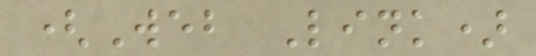(Web Link)
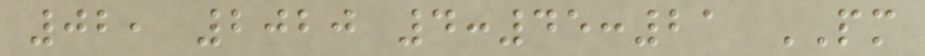02, 2020 4:45:21 PM
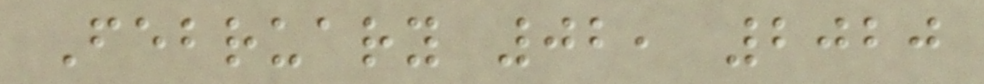February 02, 2020
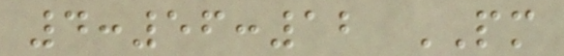4:56:12 PM
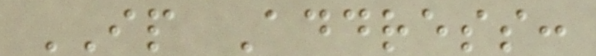IP Address:
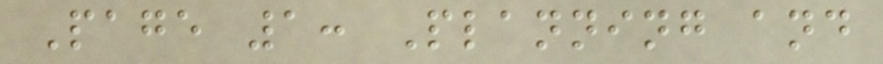Page 1: Planning and
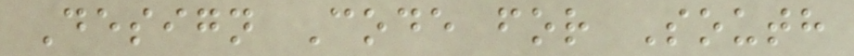Design Code for South
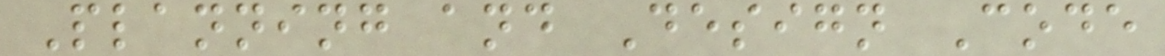Planning and Design Code
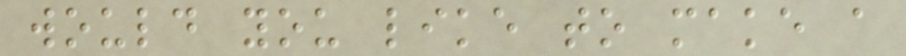would you like to make a
